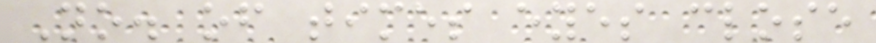No. of times eyes close
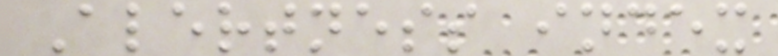Alertness index
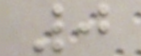0
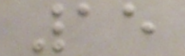15
